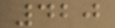420
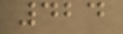424
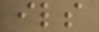ils
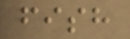fish
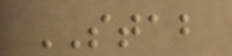STAB
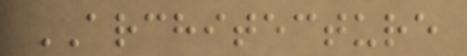ARCHITECTURE
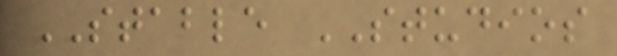STABLE STUDIOS
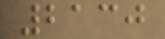2130
